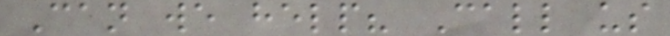Can we help? Call us
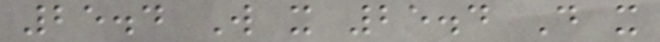25.4 W x 25.4 D x
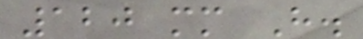120 mm H.
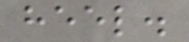heel.
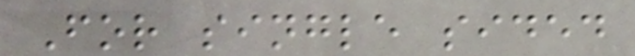For single sided
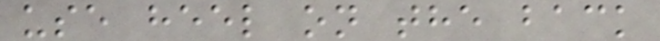use heel on the back
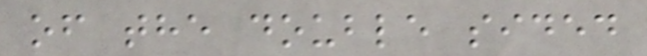of the double sided
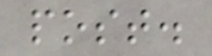post.
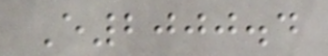E2000.4
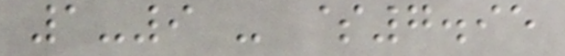1-9 - $7.95
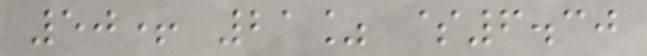50+ 21% $6.30
